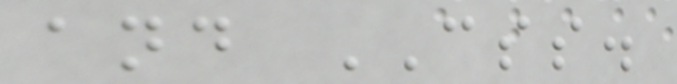and CSS.
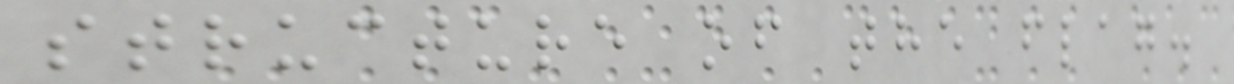structure of the flag.
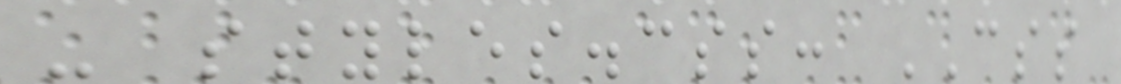- styles.css: CSS
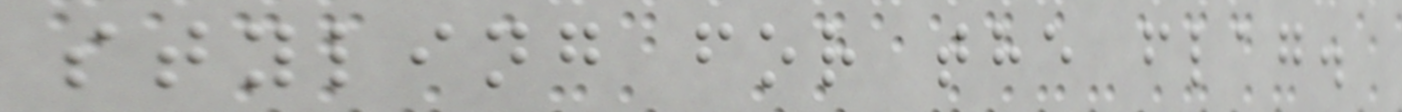styling for the flag.
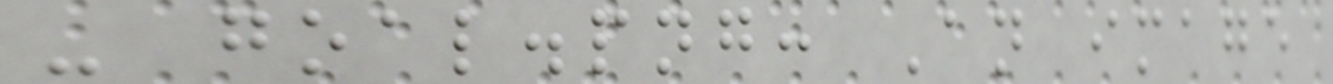- goal.png: An image
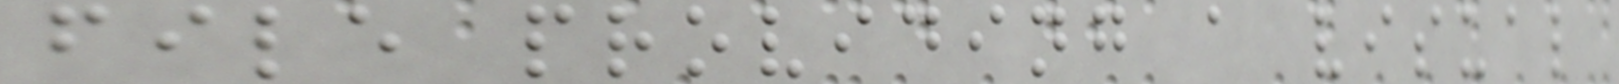file providing a visual
